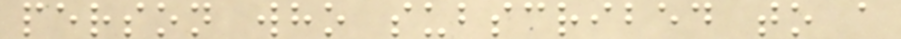person who subscribed to a
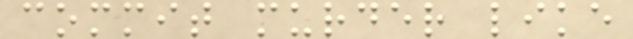commit murder like
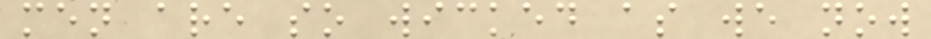men are so wicked as we now
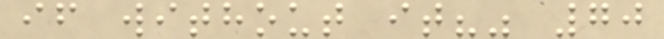if without it?" 70
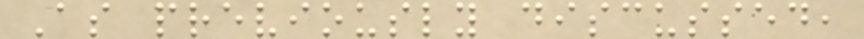As previously discussed,
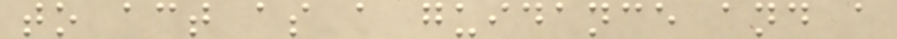to act as a guidance and a
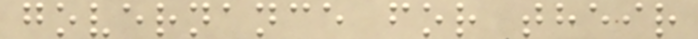governance for their
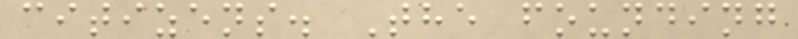citizens. The founding
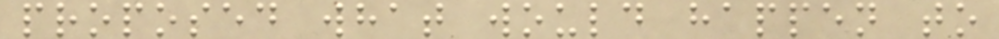proposed what would happen to
